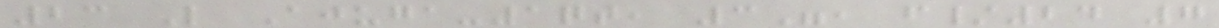23 L Ajuga-1qt, 3", f/24 7
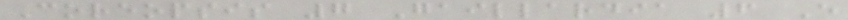Coreopsis 7 Gaillardia 6 E
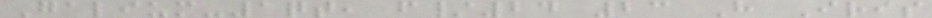Galium-1qt, f/24 23 H Iris
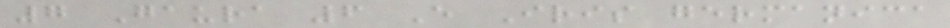7 Gaura 6 E Iris germanica
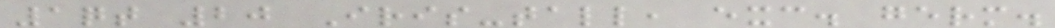1qt 20 Iris-tall, exc. germ.
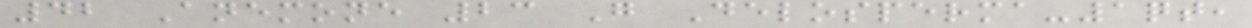42 Anemone 23 G Delosperma-1qt,
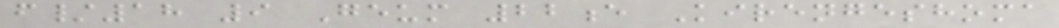f/18 9 Geum 22e Kirengeshoma
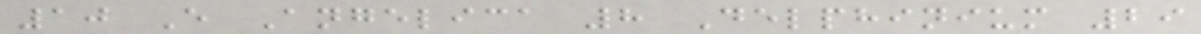10 E Angelica 8 Delphinium 29
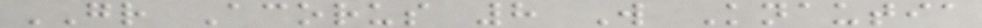GR Acorus 8 W Knautia
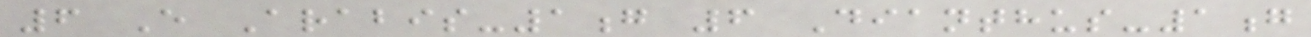6 E Arabis-1g 6 Dianthus-1g
